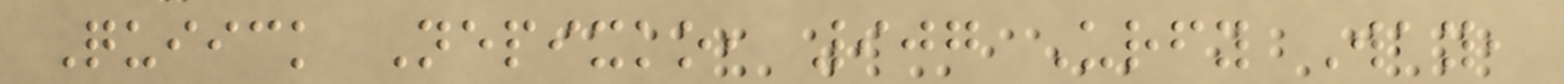Quiick Nepixko, 907 Urfy Way,
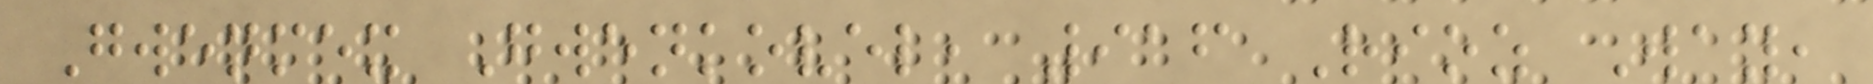Gwenmex Gwenkovel, 916 Rioz Way,
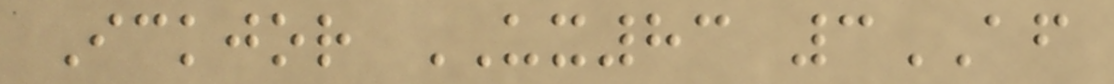Ickjor UX83 3AF
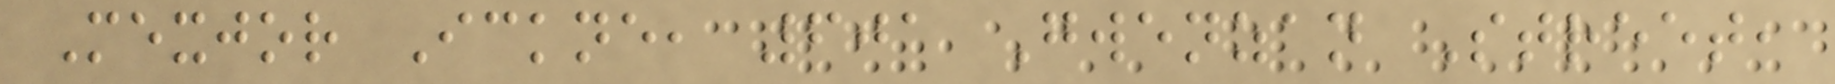Mexjor Ickne, 601 Gwenzan Street,
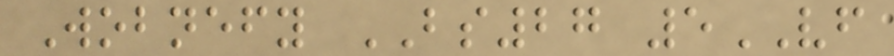Wobnefy BS27 5VF
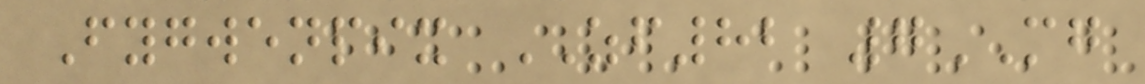Fygwenpix ZF82 7MG
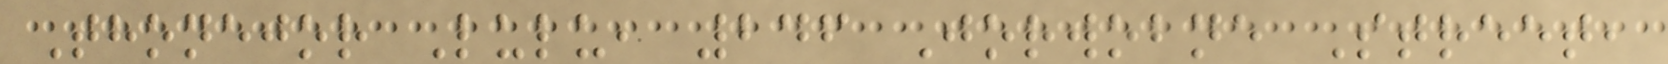Thonejor Lulu, 246 Jorwobne Street,
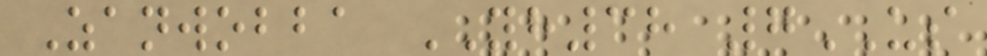Zanwobba YH38 7US
